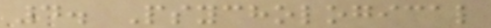4. Psychological
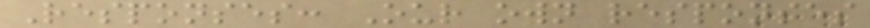Responses: Our own responses
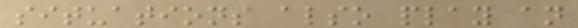situations also play an
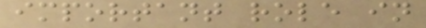important role in
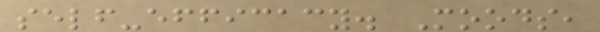self-efficacy. Moods,
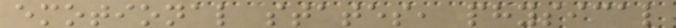emotional states, physical
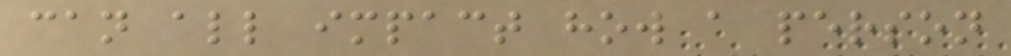can all impact how a person
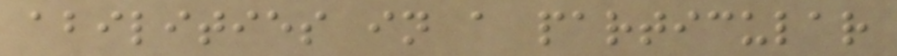abilities in a particular
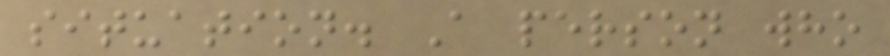situation. A person who
